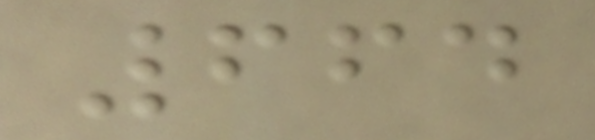664
